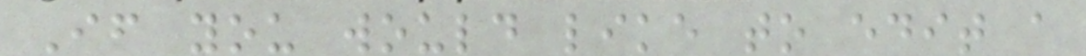If you would like to edit a
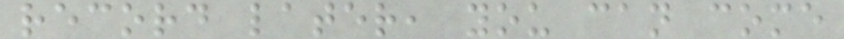record later, you can come
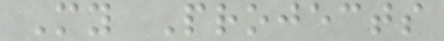My Projects
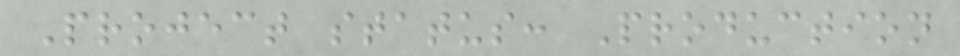Project status: Production
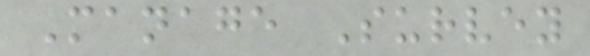Manage Survey
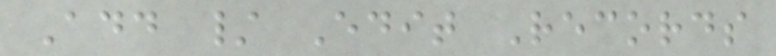Add / Edit Records
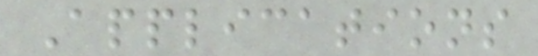Applications
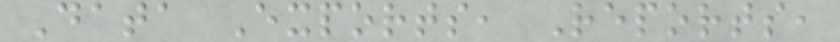Data Exports, Reports,
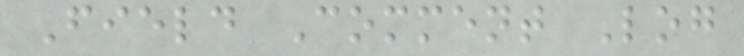Field Comment Log
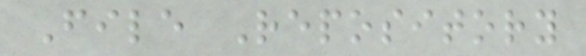File Repository
